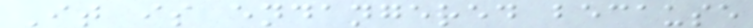It is endangered because
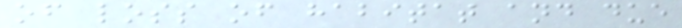of loss of habitat and due
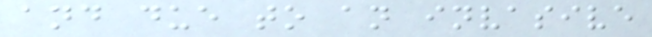and due to an invasive
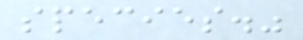species."
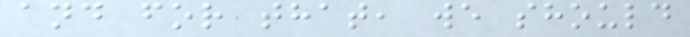and for that, we should
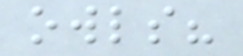owls?
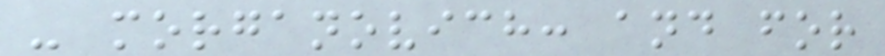- morganovich: and for
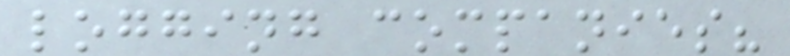logging companies?
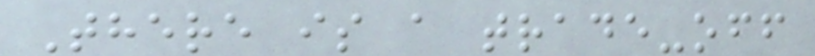There is a trade-off
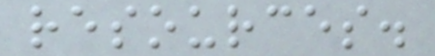resources.
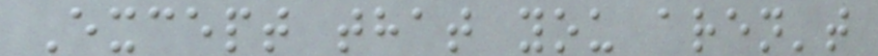Except that you aren't
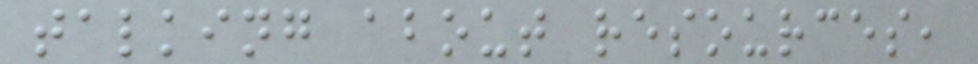talking about resources,
